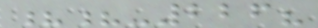??-226?
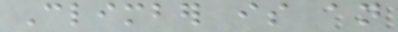Climber is an
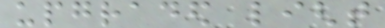upgraded light
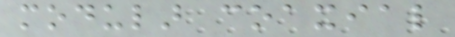modular coaxial
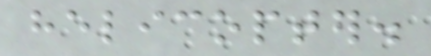helicopter.
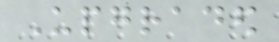Upgraded
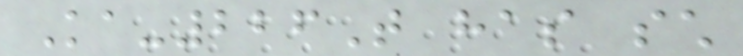Ka-226T has such
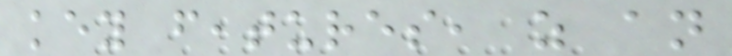key features, as an
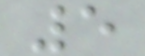5
